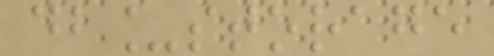db_storage
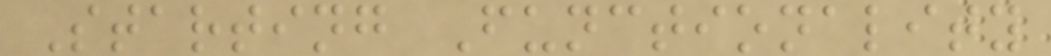Starting Functionality
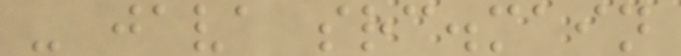- java src.main
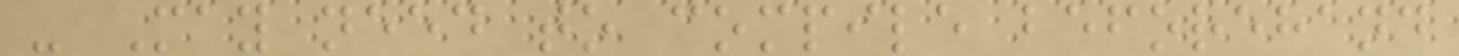- May need to compile beforehand
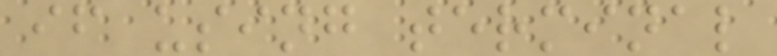if using terminal
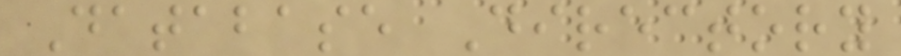Database Directory
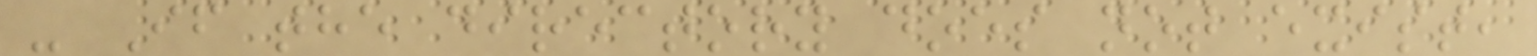- If the directory does not exist,
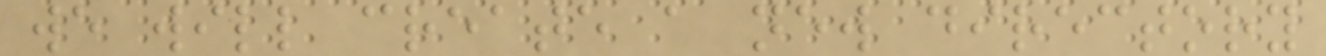we will create a new directory
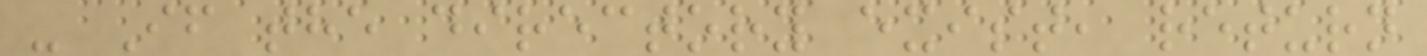- If the directory exist, return
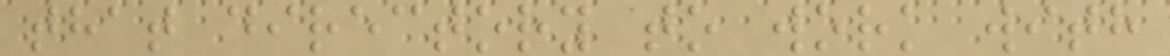that directory to work with
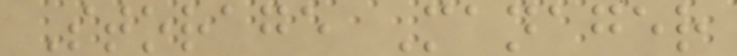Storage Manager
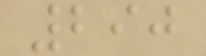290
